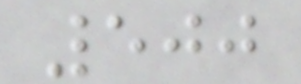500
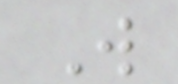W
